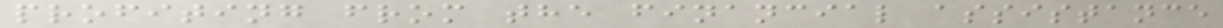profiting from the financial assistance
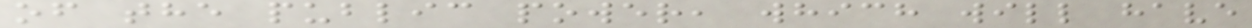of the public power, which will have
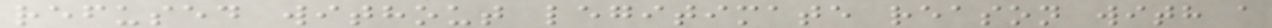refused without legitimate reason with a
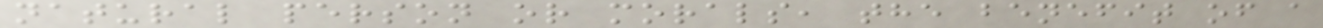natural person or morals, the benefit of a
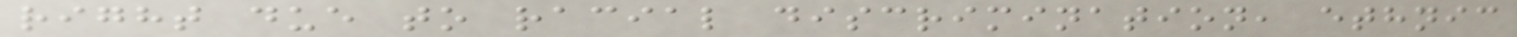right due to racial discrimination, ethnic
